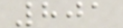801
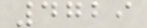4729
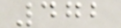472
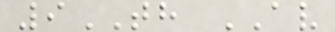9TH AV
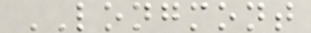LONGMONT
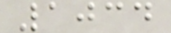1034
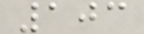103
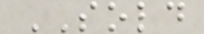SOLD
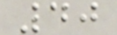40
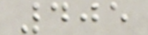405
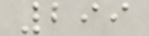299
